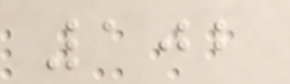102
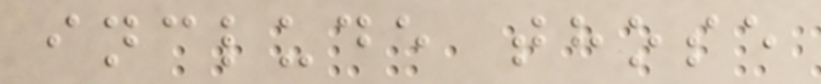include those
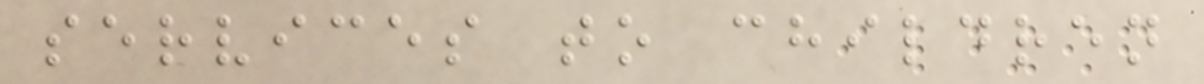services to children
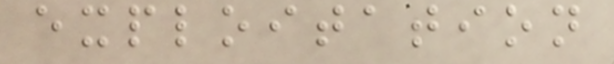exploitation
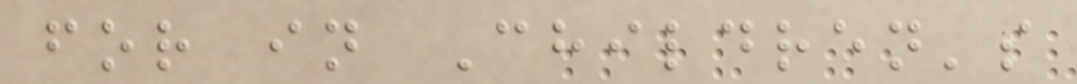for in Children's
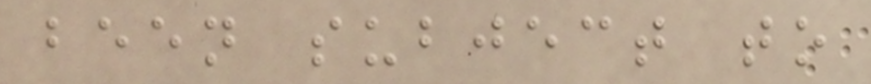been subject to
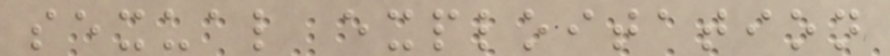sexual exploitation
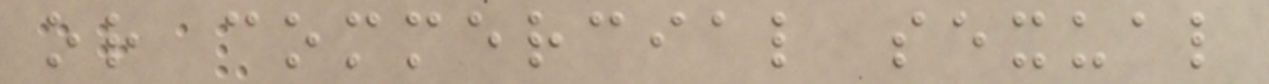or commercial sexual
